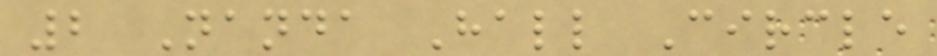2 Nanda Hall Circle
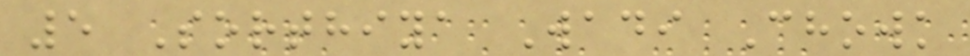5 Sorthiya Wadi Chowk
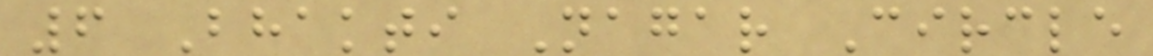6 Bhakti Nagar Circle
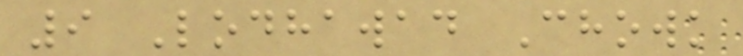9 Lodhawad Chowk
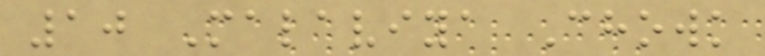10 Malaviya Chowk
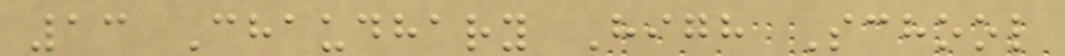13 Chaudhary High School
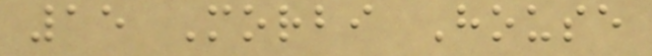15 Morbi House
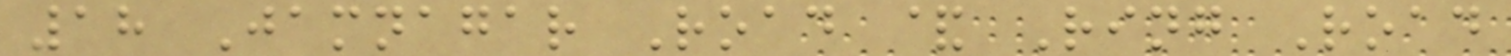18 Jamnagar Road & Ring Road
